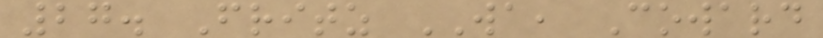27. Fritz WA, Coward
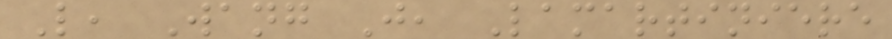L, Wang J, Lamartiniere
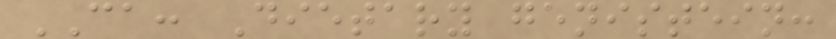CA: Dietary genistein:
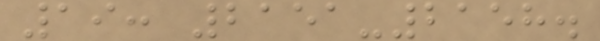19: 2151-2158.
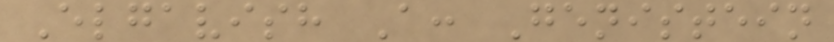Elgavish A: Genistein
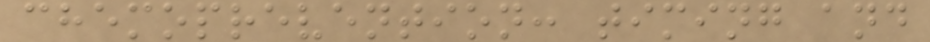chemoprevention: timing and
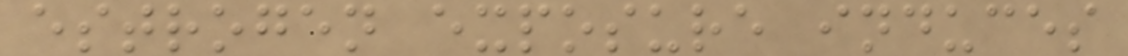estrogen exposure induces
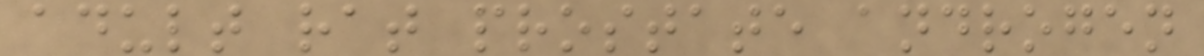adult rat prostate androgen
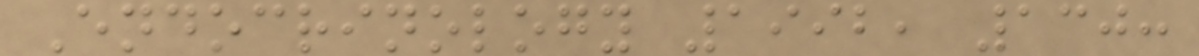Endocrinology 1992, 130:
